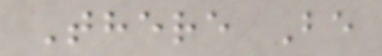There Be
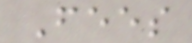Fees
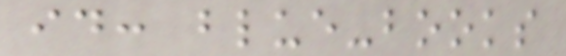id: blue-books
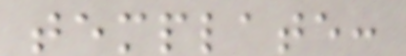template:
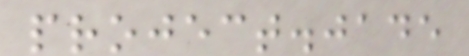project.jade
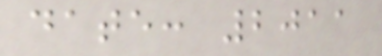date: 2011
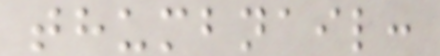thumbnail:
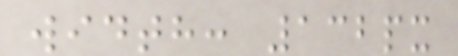width: 132px
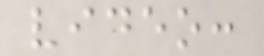video:
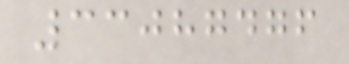33087476
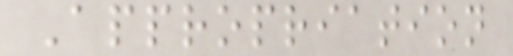Appropriation
